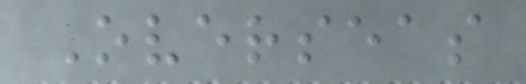Overseas
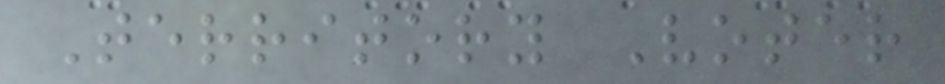Territory Voter
